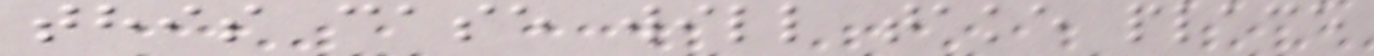this case will take place
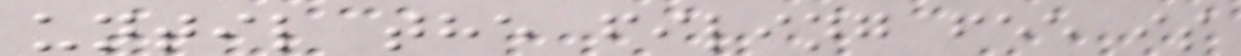until the filing fee is
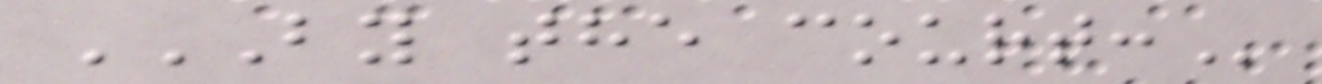BY THE COURT:
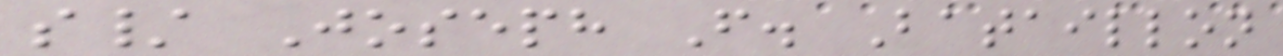s/ Joseph F. Bataillon
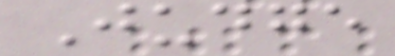Judge
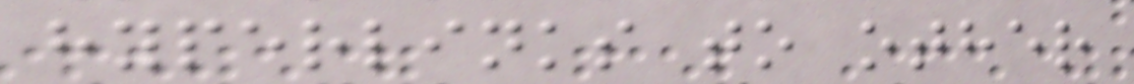hyperlinks to other
